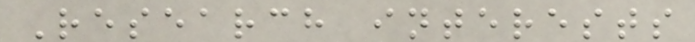Research interests
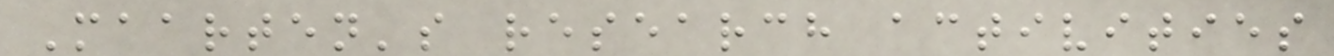Maarten's research activities
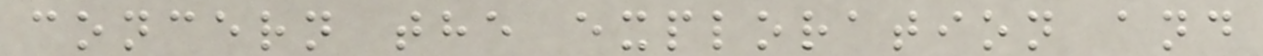concern the exploration and
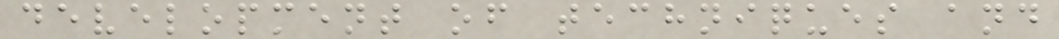development of techniques and
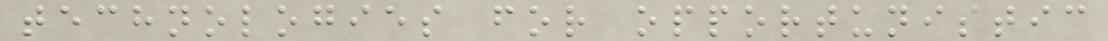technologies for opportunistic
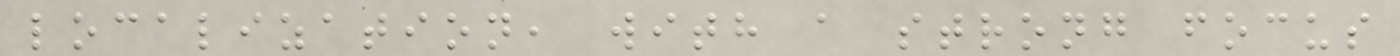localization, with a strong focus
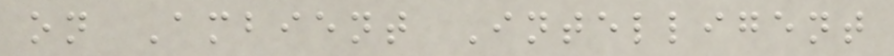on Ambient Intelligent
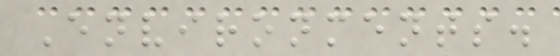Environments.
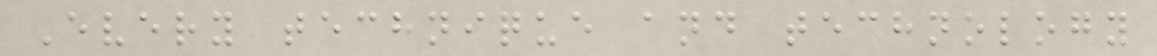Every technique and technology
